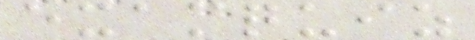examquiz
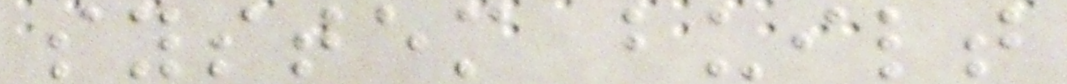system built
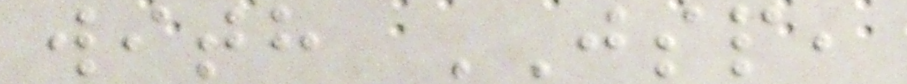with JSP,
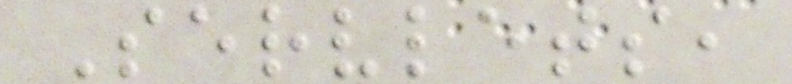Servlets,
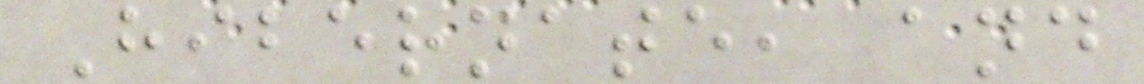Hibernate, and
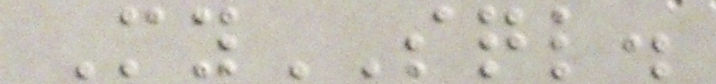MySQL.
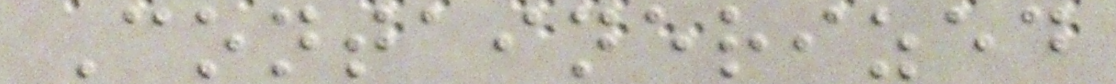Containerized
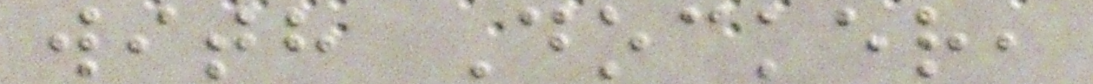with Docker,
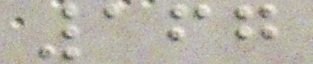167
